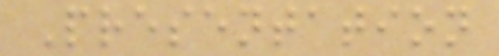Presentation
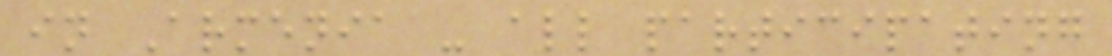in Armenia - all participating
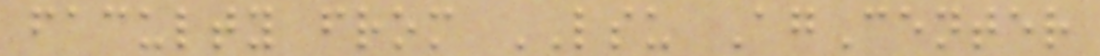faculty from LSU AgCenter
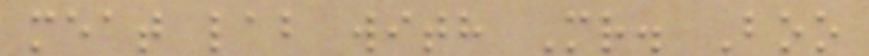meat lab with Mr. Boo
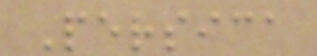Persica
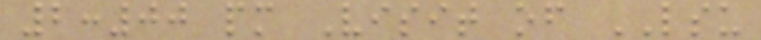2:00 pm Visit of LSU
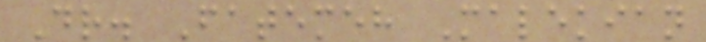Dr. Fatemeh Malekian
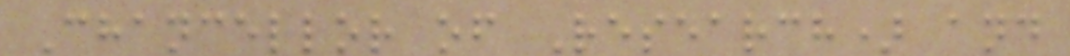Chancellor of Research) and
